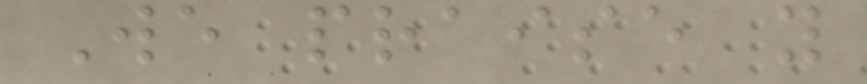We praise you
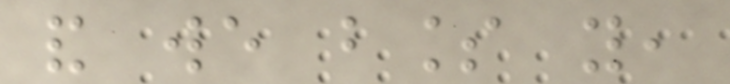and we bless you,
